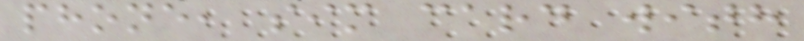phone, sim card with
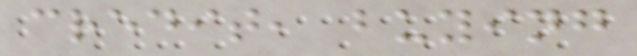credit, buying
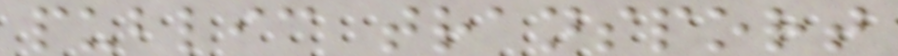public transport
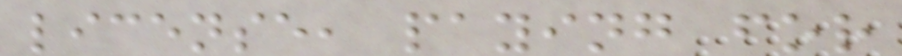license, paying for
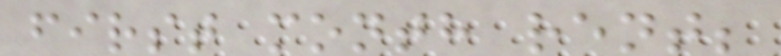first month rent;
